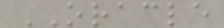ORACLE
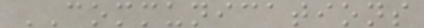COMMUNICATIONS
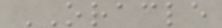ORACLE
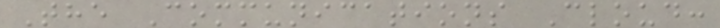The Communications Cloud:
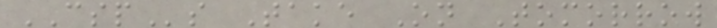CSPs Take On Tomorrow
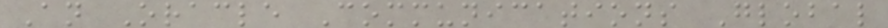An Oracle Communications Global
